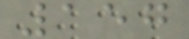157
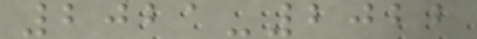2021-2022
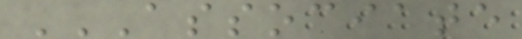ASSOCIATE
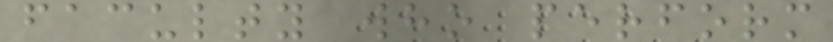faculty who perform
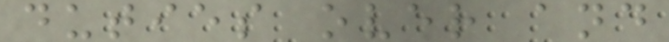duties over and
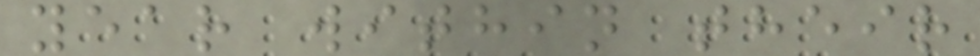year within their
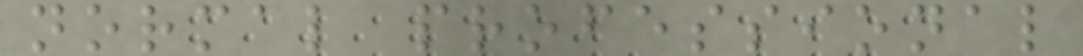normal professional
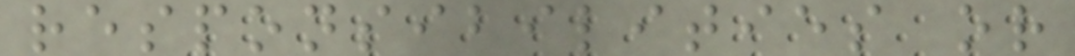responsibilities or
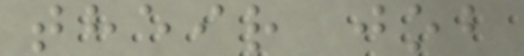their job
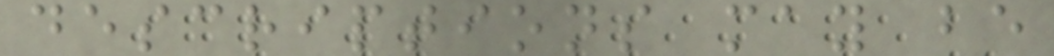descriptions may be
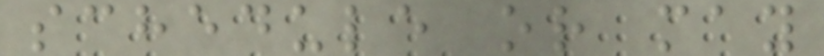schedule or may
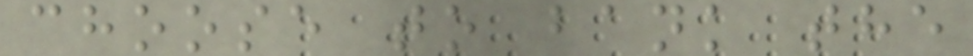choose to bank the
